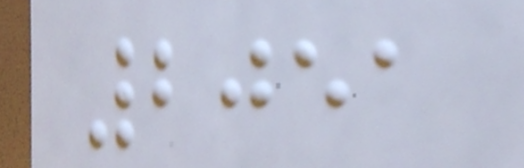2051
